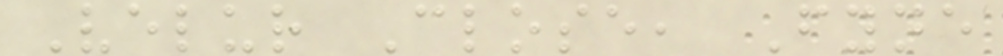Velur Close, Fyne
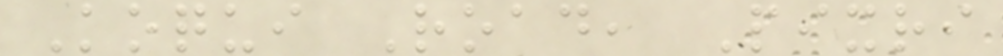Koqui Road, Pixri
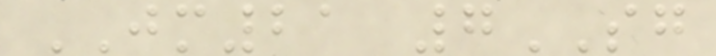JM21 7SG
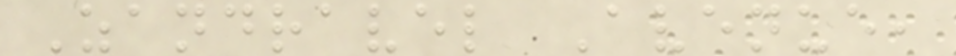Zandravel Avenue,
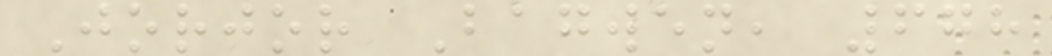Jorjor Bagwen, 678
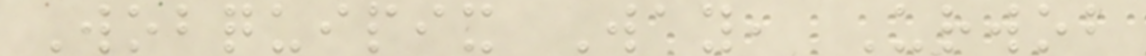Wobquipix Way, Urwob
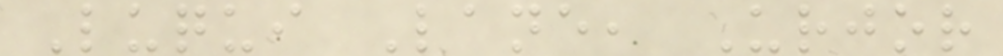Luqui Lane, Urjor
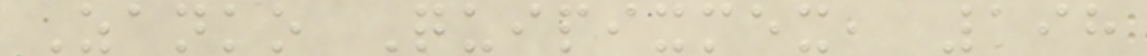Zanko Quipixmex, 198
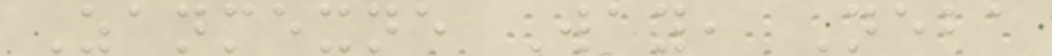Zanmexne Way, Neba
